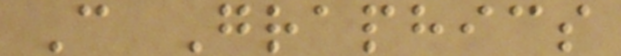C Graphics
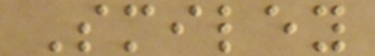Smiley
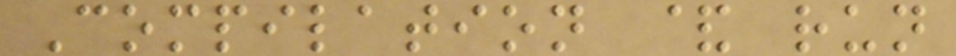Compilation & run
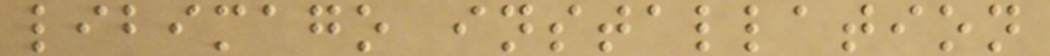libimago installation
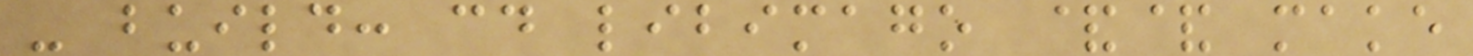- build: cd libimago && make
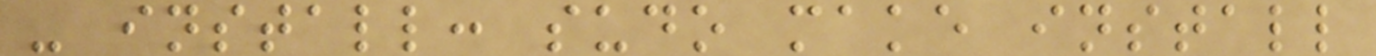- install: sudo make install
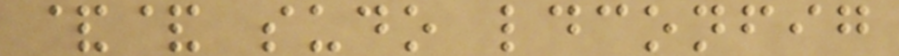&& sudo ldconfig
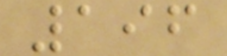196
